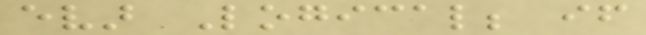evar Logical; if
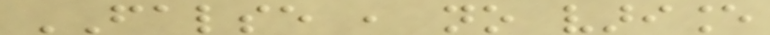FALSE , no variance
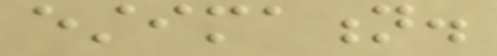estimation.
